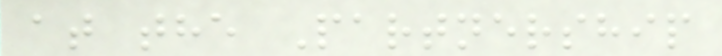at the Partnership
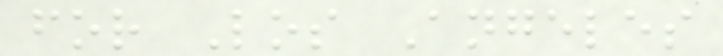for Los Angeles
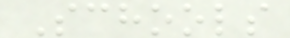Schools
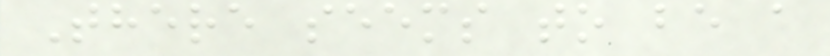There seems to be a
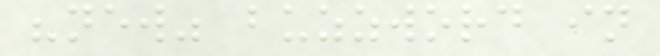"new" buzzword in
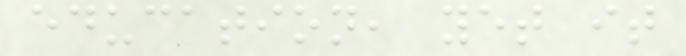education, yet it
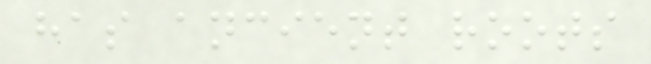has ancient roots
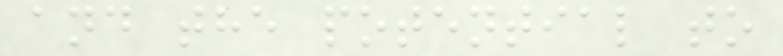and the potential to
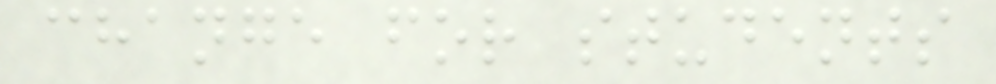change for students
